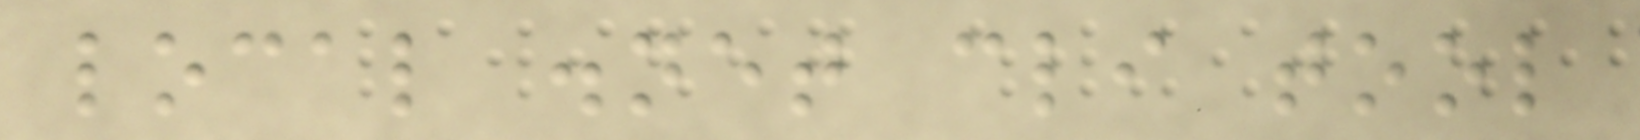local .net cli tool
